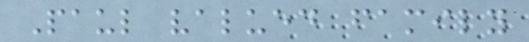Paul valued family
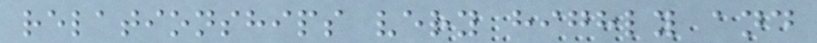relationships very highly and
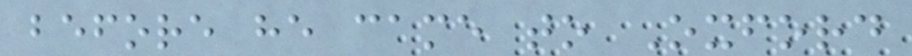before he came to Oxford
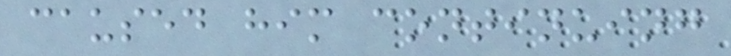caused him continuing
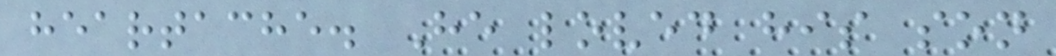heartache. He loved his son
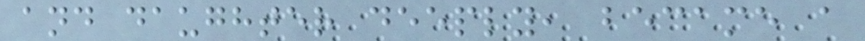and daughter deeply, became a
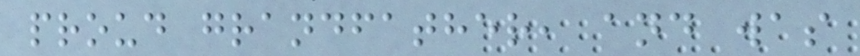proud grandfather, and was
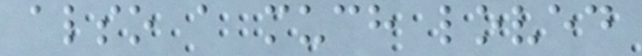also a much loved
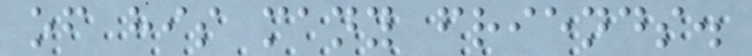of his many friends.
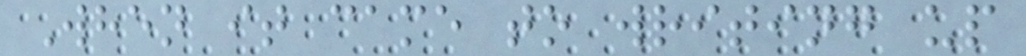When it came to writing up
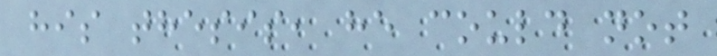his thesis, he could not
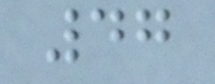47
